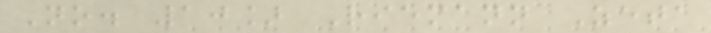No. 10] Riemann Zeta
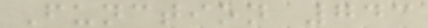Function 743
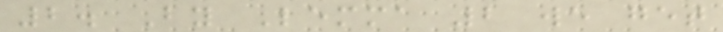2. By Lemma 2 we get
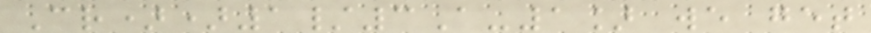Cr))1/3A-1] we get
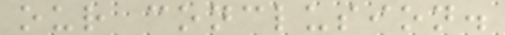our conclusion.
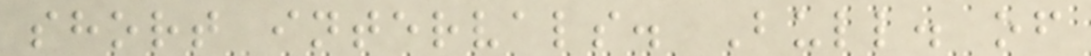short intervals. Bull. of
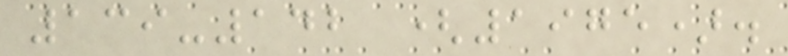139-142 (1975).
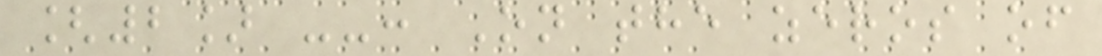[2] --: On the zeros of
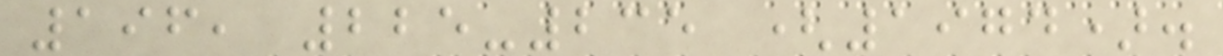196, 225-235 (1974).
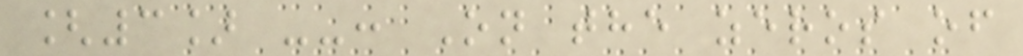[3] --: On the zeros of
